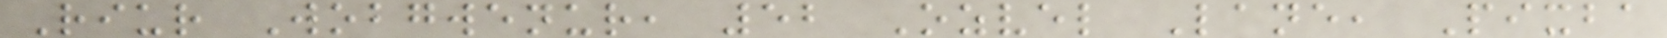Riur Wobgwenur, 52 Ozvel Lane, Pixba
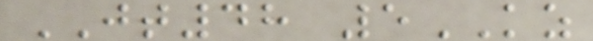JT48 5KZ
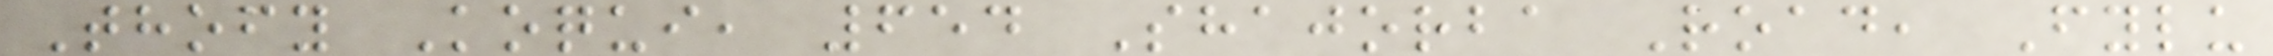Thofy Koqui, 654 Shajorba Road, Fylu
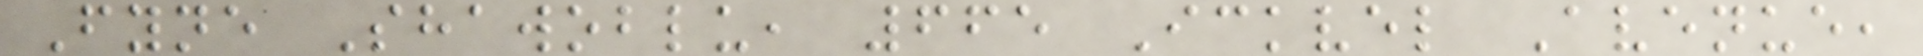Fyne Shawoblu, 665 Ickvel Avenue,
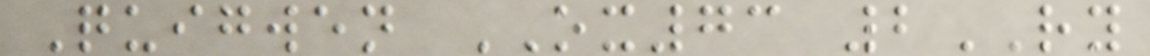Quigwen OX73 2RY
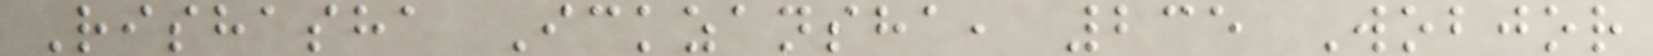Rishasha Ickzansha, 235 Wobjor
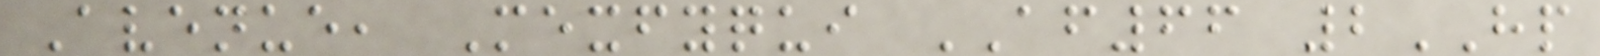Avenue, Mexfyqui AF66 2HP
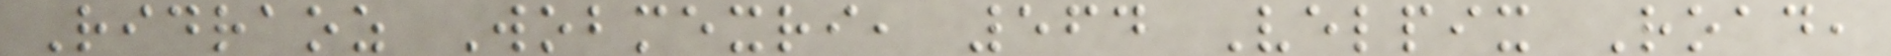Ridraoz Wobmexri, 564 Velpix Road,
